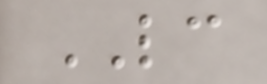LC
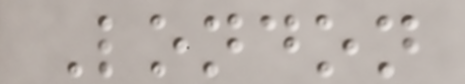London
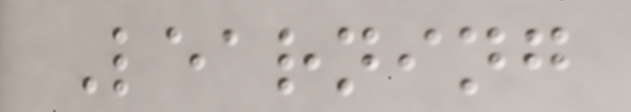Learning
